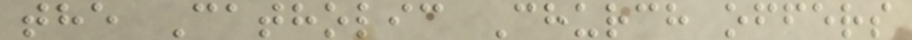the Catholic Church offers
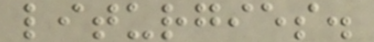liturgies.
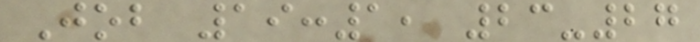Job 19:1, 23-27
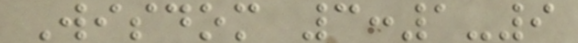Wisdom 3:1-9
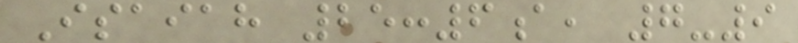Isaiah 25:6a, 7-9
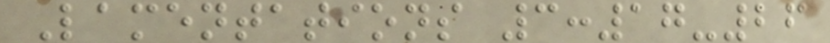Lamentations 3:17-26
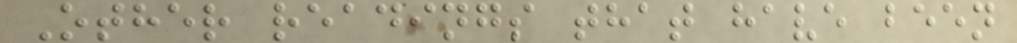Other readings that have been
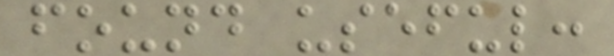found useful:
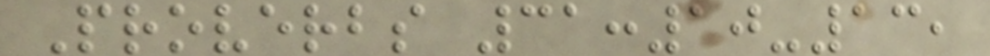Proverbs 31:10-13,
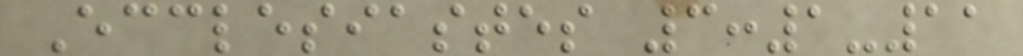Ecclesiastes 3:1-11
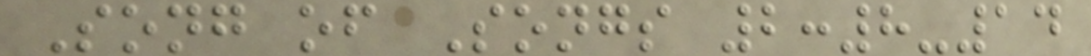Song of Songs 2:8-14
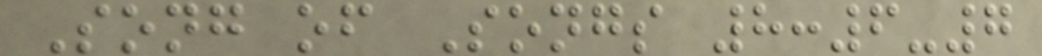Song of Songs 8:6-7
